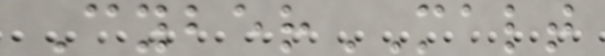CyberMALT
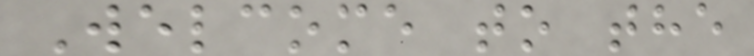Welcome to the
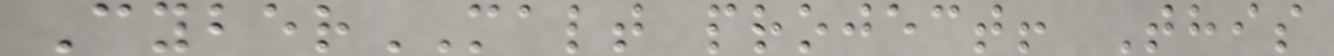CyberMALT project! This
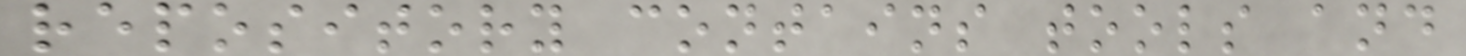repository contains tools and
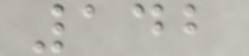142
